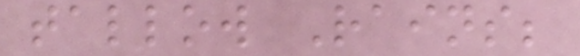tallow Rains;
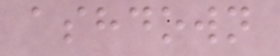ashdown
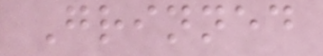Grinned
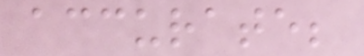accurate;
